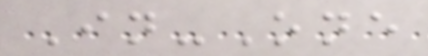In-One
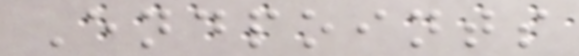Endpoints
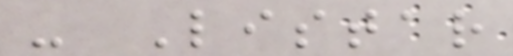- Listar
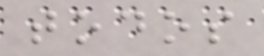todos
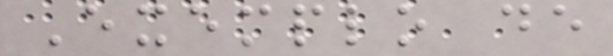Exemplo de
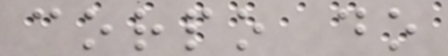corpo do
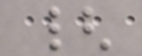{
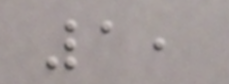1,
